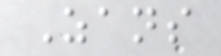Zans
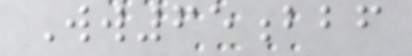Ww65bbf
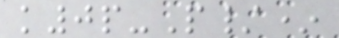k0p-P/*
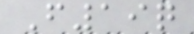F19q
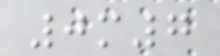0m7
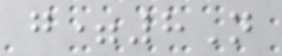g=8N
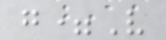g=V
